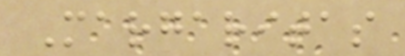Margaritas
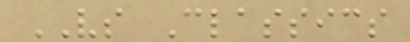VS Classics
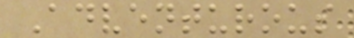Adventurous
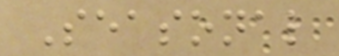Seasonal
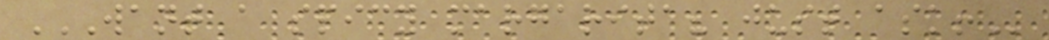WANT A SPICY MARGARITA? JUST ASK!
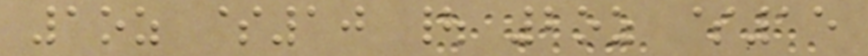1oz $10 | 2oz $15
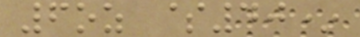6oz $40*
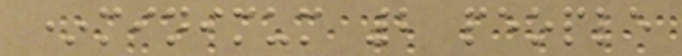*minimum 2 people
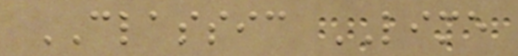CLASSIC LIME
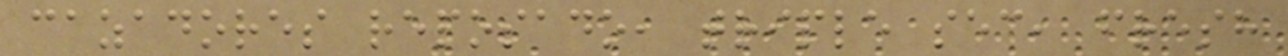cazadores reposado, triple sec, fresh
